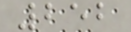252
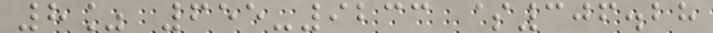8% 655-9233 $306.28
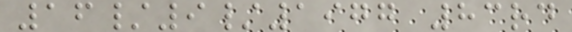16/9/1977 83rd
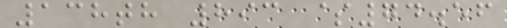138th 893 $74.56
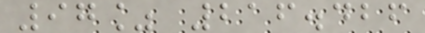97% 216.426
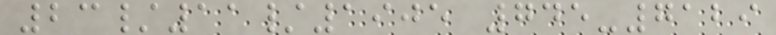23/11/1905 745-7129
